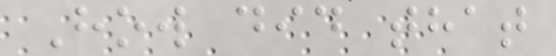How did that
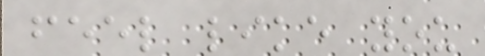feel like you
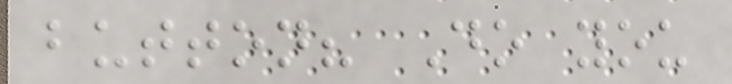button? Do you
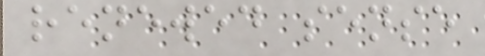renewed sense
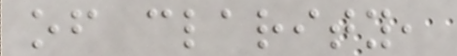of clarity,
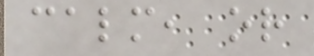calm, or
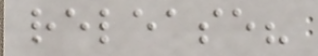release?
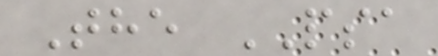The PSA
